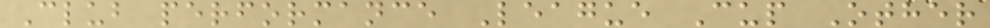Club performance League Cup Other
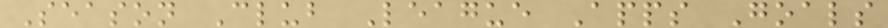Season Club League Apps Goals
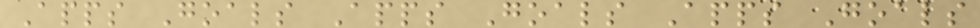Apps Goals Apps Goals Apps Goals
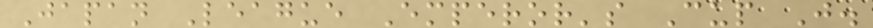Japan League Emperor's Cup J.
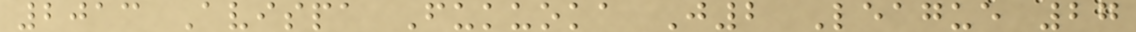2013 Avispa Fukuoka J2 League 27
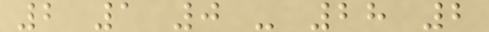2 1 0 - 28 2
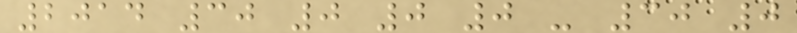2014 30 0 0 0 - 30 0
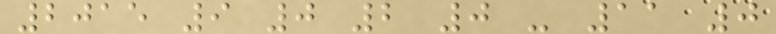2015 9 0 2 0 - 11 0
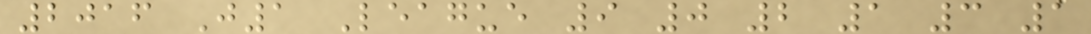2016 J1 League 9 0 2 1 3 1
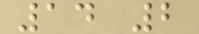14 2
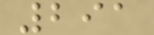291
